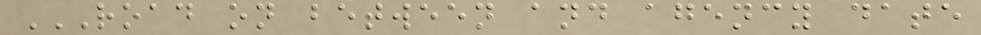ROAD ON BETWEEN AND AGENCY DATE
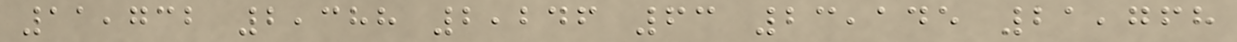11,732 2,388 2,246 63 23,145 21,768
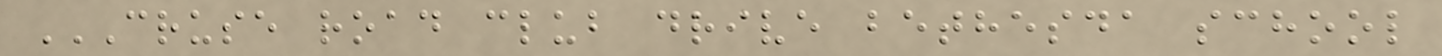CRUSE ROAD CLUB DRIVE BETHESDA SCHOOL
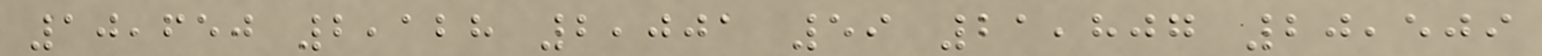10,650 2,128 2,001 59 21,807 20,509
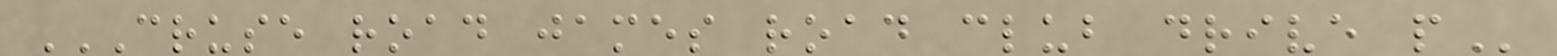CRUSE ROAD JAMES ROAD CLUB DRIVE P
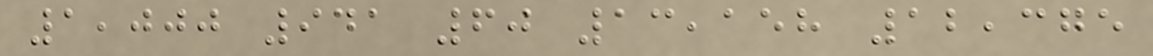1,000 941 60 13,158 12,375
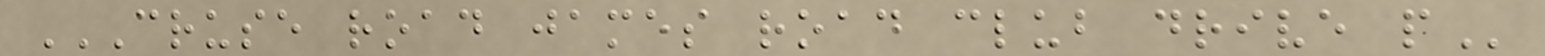CRUSE ROAD JAMES ROAD CLUB DRIVE P
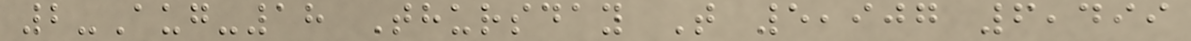2-Aug-18 Thursday T 5,907 6,499
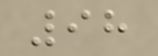98
